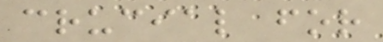crucial for
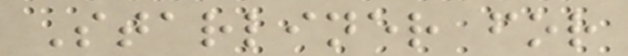Starliner for
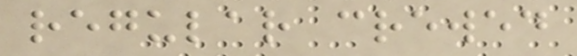regular crewed
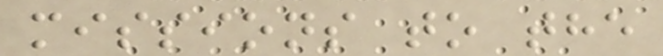missions to the
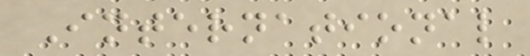International
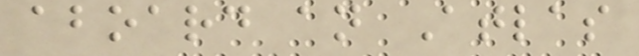aboard an Atlas
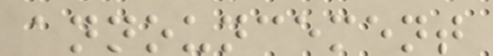announcement
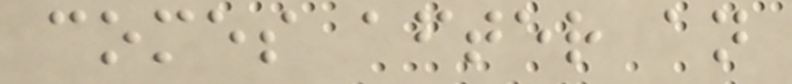comes after an
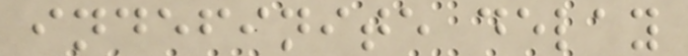indefinite delay
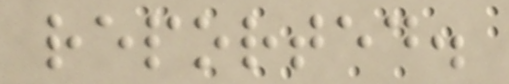reported.
